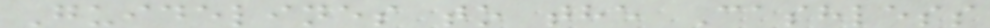Guidelines to the Cashless
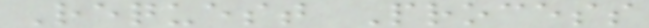Request Process
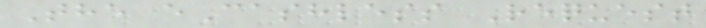The eCashless Request
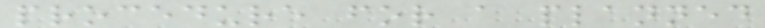procedure for a planned
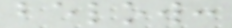below:
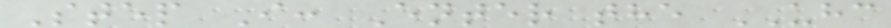Step I: Enter the UHC
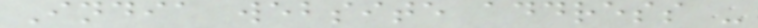India website address -
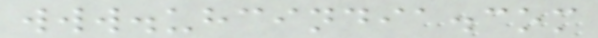www.uhcindia.com
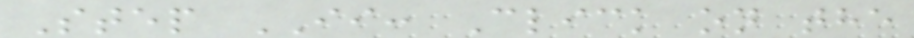Step II: Click on the
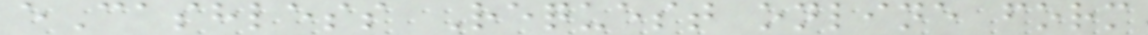eCashless Request online form
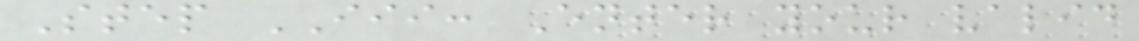Step III: Enter your valid
